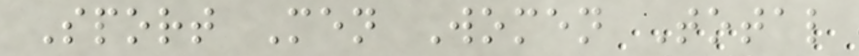Sport Men Women Total
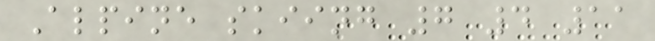Alpine skiing 7 4 11
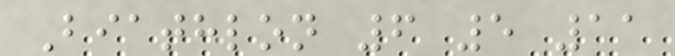Biathlon 6 5 11
